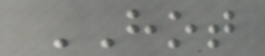HOT
